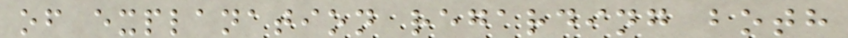of explanation regarding both
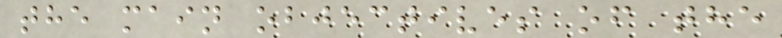the main objectives of the
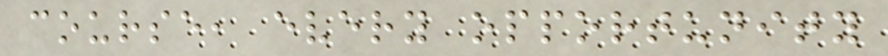course, every opportunity
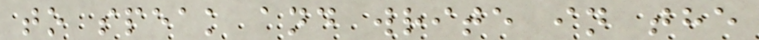to speak and write in the
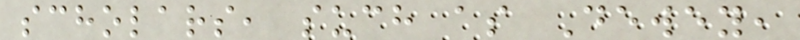scholars, such as Dewey,
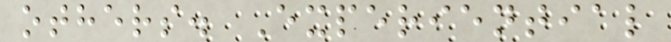others. Experiential
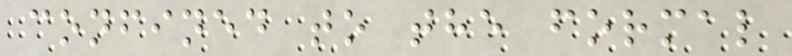confined to the formal
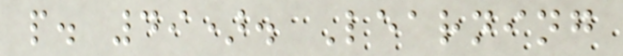p. 49). Learning
